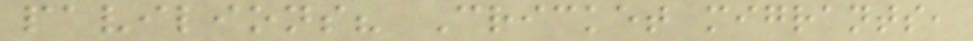pavilions? Cricket migrants,
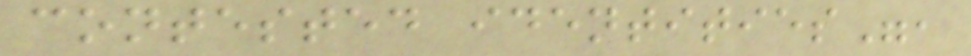contested identities",
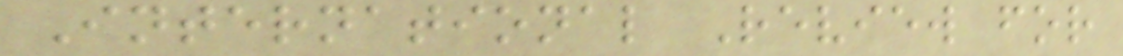International Review for
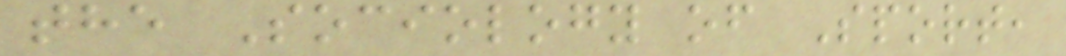the Sociology of Sport,
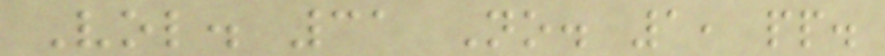Vol. 31 No. 1, pp.
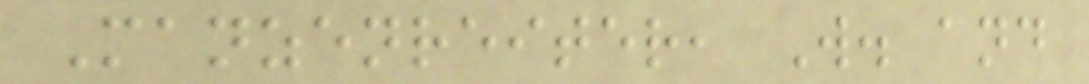Manzenreiter, W. and
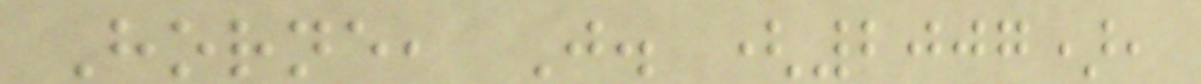Horne, J. (2007),
